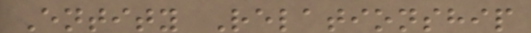Entity Relationship
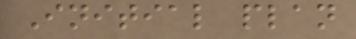Initial plan
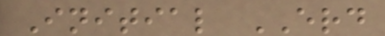Initial ERD
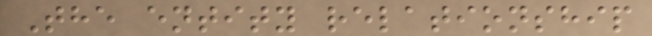The entity relationship
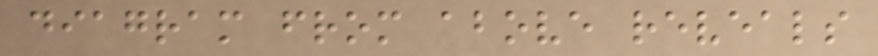diagram from above reveals
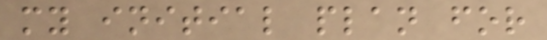my initial plan for
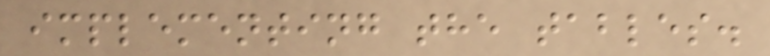implementing the tables.
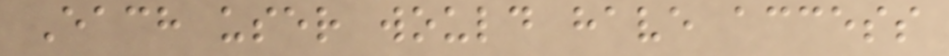Each user would have access
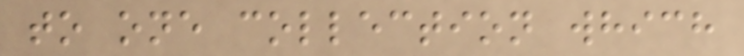to one collection which
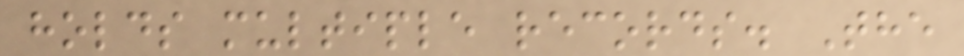holds multiple records. The
